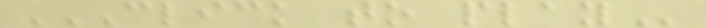CLICK TO PLAY
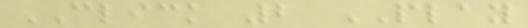CLICK 2 PLAY
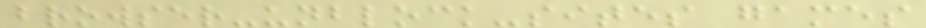browser-unblock-sites games
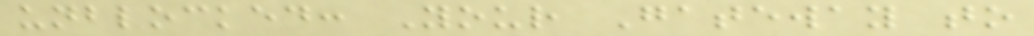unblocked: Your Gateway to
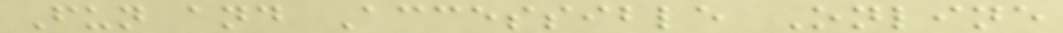Fun and Accessible Online
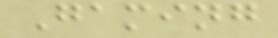Gaming
